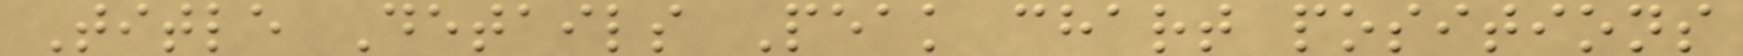Title Details Peak chart positions
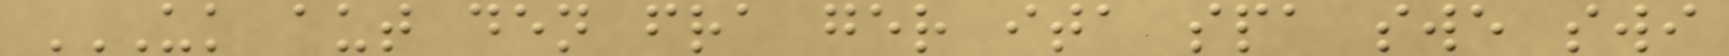UK AUT DEN FRA GER ITA SPA SWE SWI
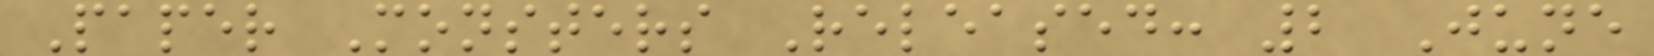Paper Monsters Released: 2 June
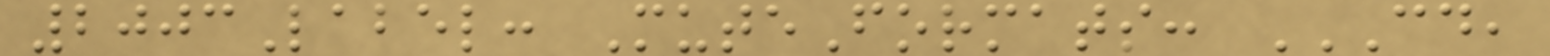2003Label: MuteFormats: CD,
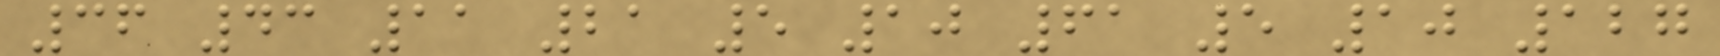36 43 11 21 5 10 61 5 10 127
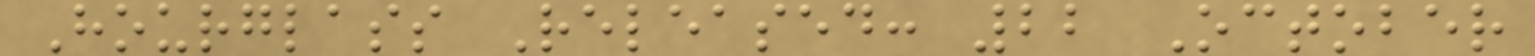Hourglass Released: 22 October
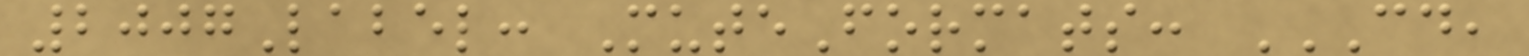2007Label: MuteFormats: CD,
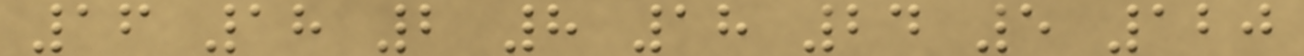16 18 2 8 18 24 5 120
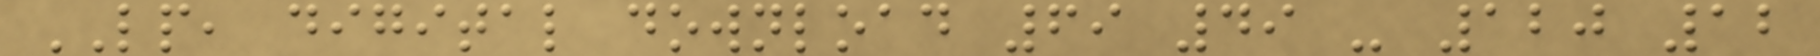LP, digital download 69 49 - 120 12
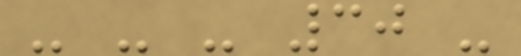- - - 30 -
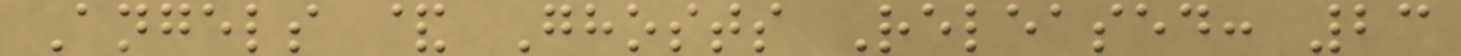Angels & Ghosts Released: 23
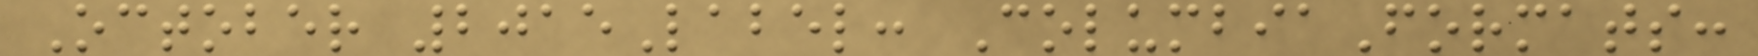October 2015Label: ColumbiaFormats:
